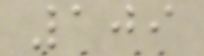109
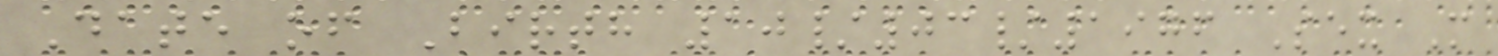Date of Birth 10/03/1976 Sex M
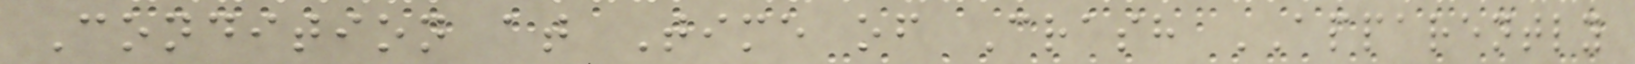Condition at Time of Crash APPARENTLY
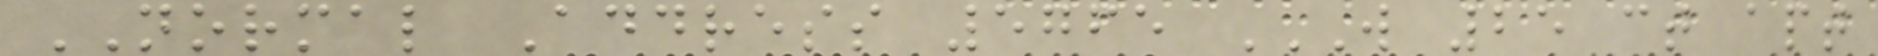NORMAL Address 5765 W 25 CT APT
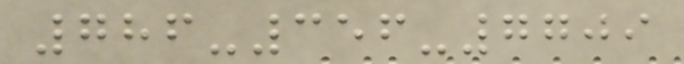786-356-7709
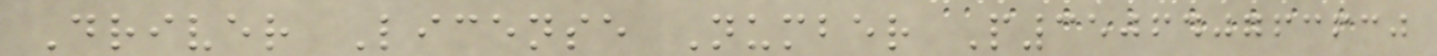Driver License Number P350640763630
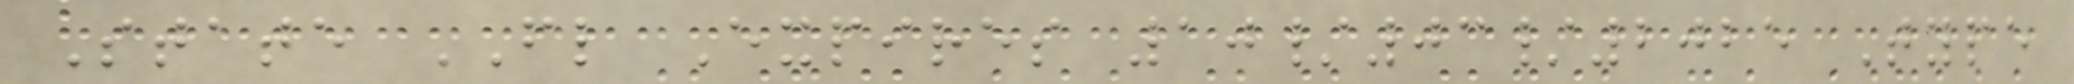State FL Expires 10/03/2025 Type
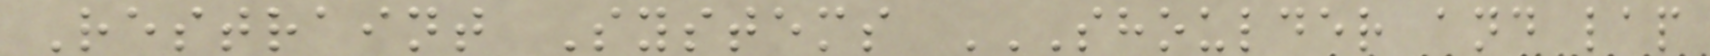Restraint Systems SHOULDER AND LAP
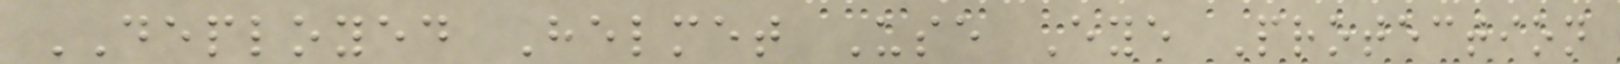DEPLOYED Helmet Use Eye Protection
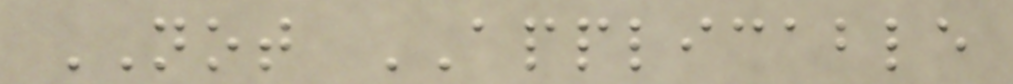NOT APPLICABLE
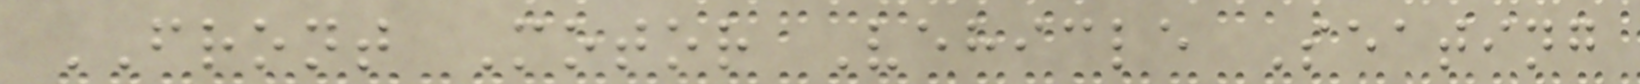FRONT Motor Vehicle Seating
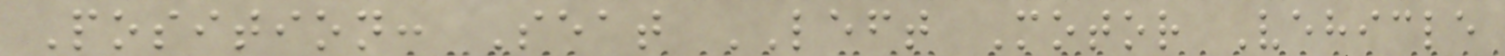Position: Seat LEFT Motor Vehicle
